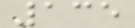135
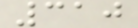310
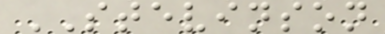STEVINSON
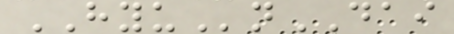HYUnDAI
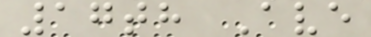17th Ave
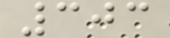303
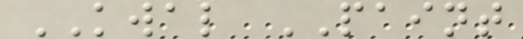KWAL PAINT
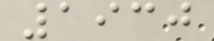1930
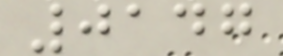0147
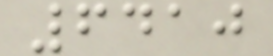6410
